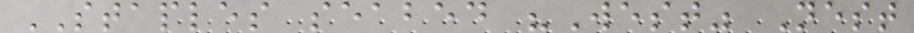STAPLES seabed "West" Nest
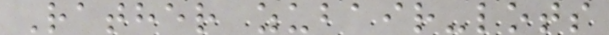Rather zubair-lots
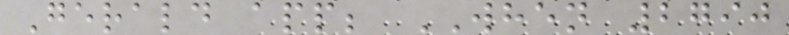Gerald app; WHEN 2790
